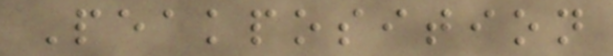Peakposition
